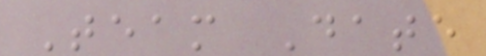Team Date
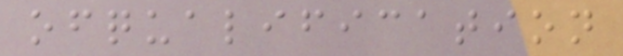ofqualification
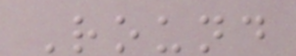Round
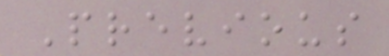Previous
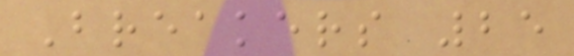Breakers 25
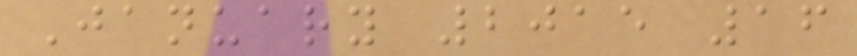January 2015 16
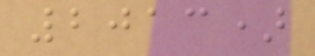2013)
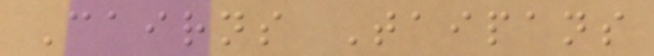Cairns Taipans
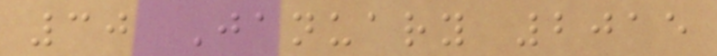30 January 2015
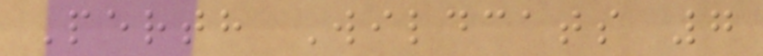Perth Wildcats 7
